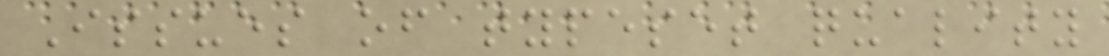Issues of typeset quality
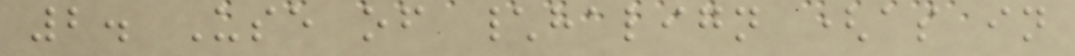2. Use of \halign (as in
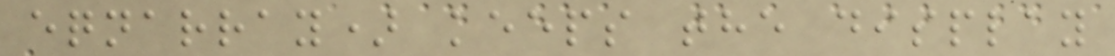eqnarray) keeps the display
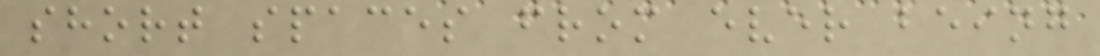short spaces from ever being
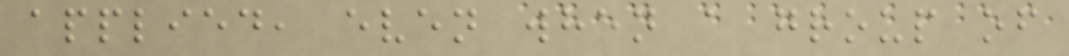applied, even when a group of
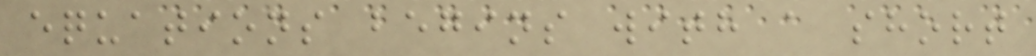equations begins with a short
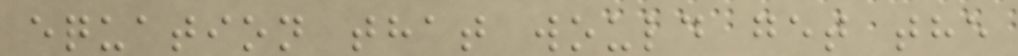equation that would get the
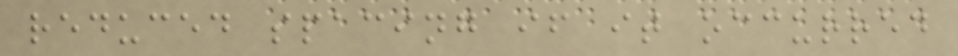reduced spacing if it occurred
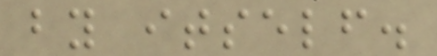by itself.
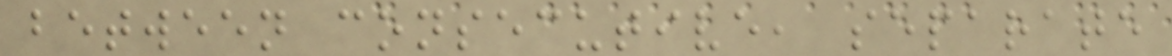between consecutive, separate
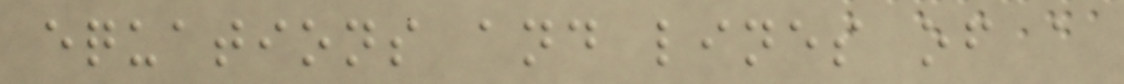equations and lines of a
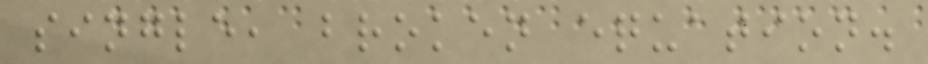single, broken equation.
